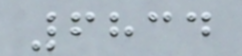6834
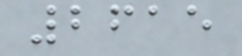2615
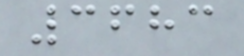3683
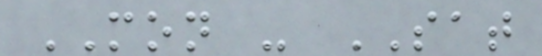MON - SAT
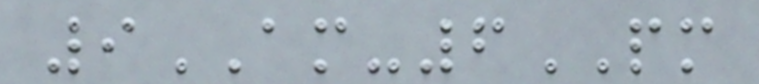9AM-6PM
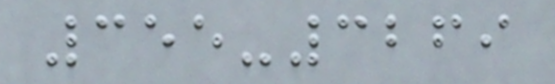355-3269
